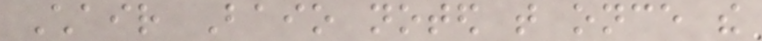Chair Baio noted that once the
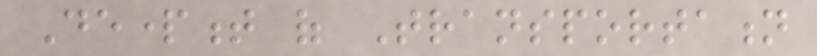Department of Transportation
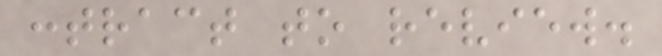contract to review.
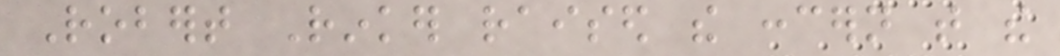Robert Rinker raised the concern that the
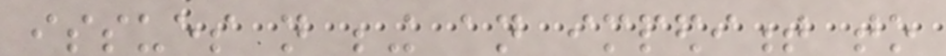issues not being an impediment to
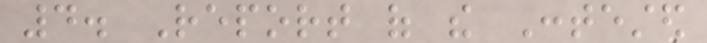4. Report of the Contested
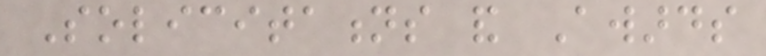Solicitations and Awards
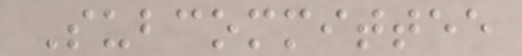Subcommittee
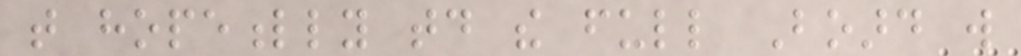that hopefully today the full Board will
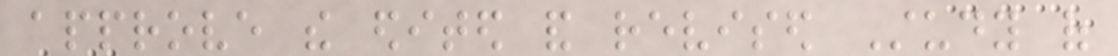approve the edited and revised Study of
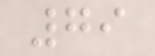79
